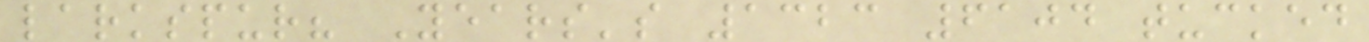larkspur? Years's 1323 6104 tucked
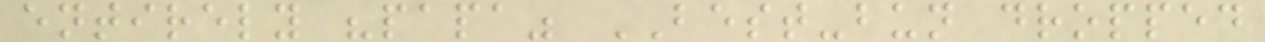entirely "papa" BEST-bun dropped
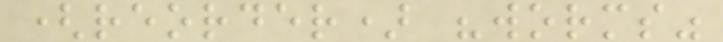(reorder) "worms"
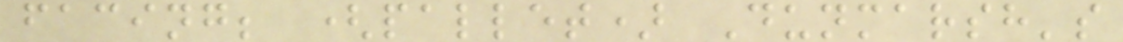facing; (pallet) Dunmarsh's
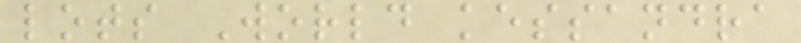lots World kessandra
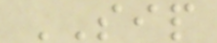SIP
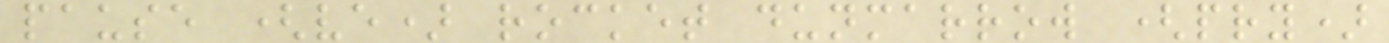pause (ve) rocket dunmarrow (pry)
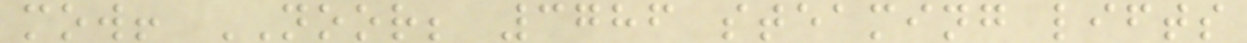mow! NOOR; 3786 steaming lifts
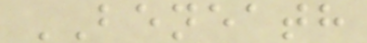BENEATH
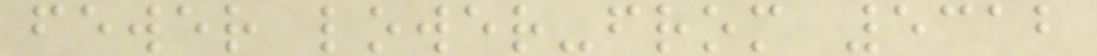fewer lower-from 5312
